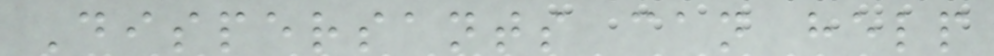Dispersants can help
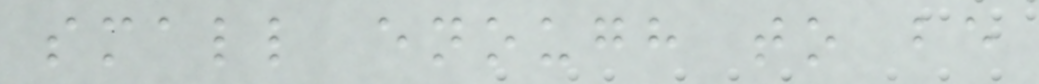small enough to be
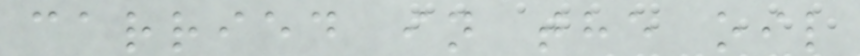carried in the oil
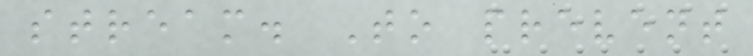stream. To prevent
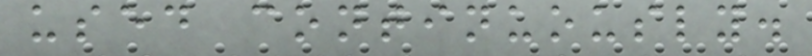used continuously.
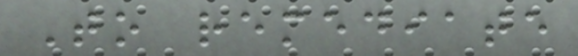To remediate
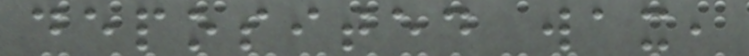deposited wax,
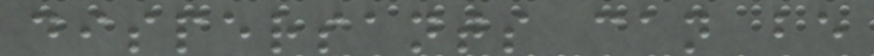dispersants can be
